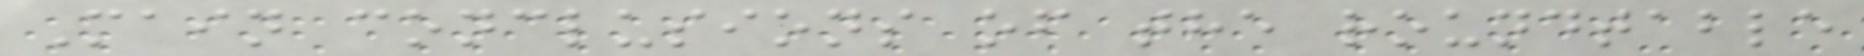Main conclusions of the roundtable
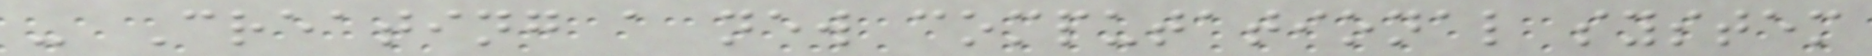- Creating a new computational system
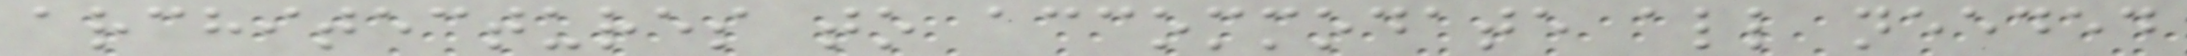architectures to accommodate all needed
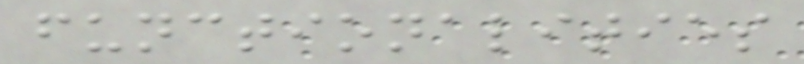functionalities
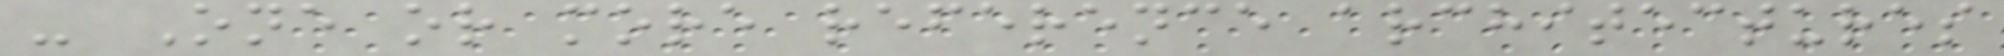- One or more reference architectures
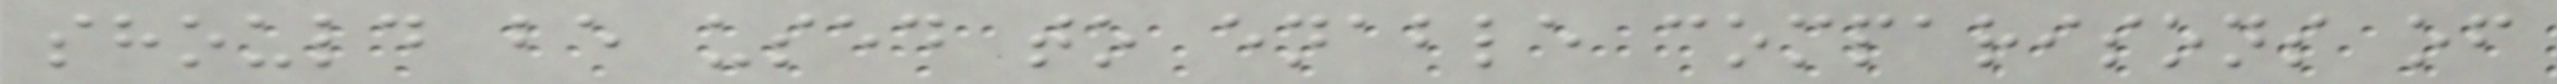should be used to enable comparisons of
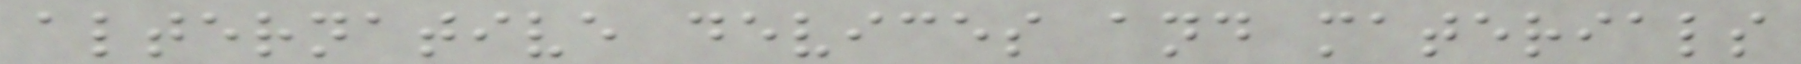alternative devices and materials
